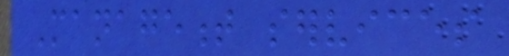Management services
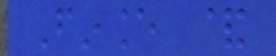Finance &
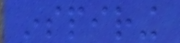inspiring
